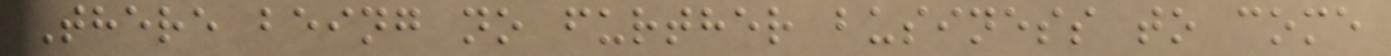There being no further business to come
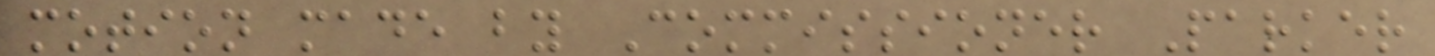motion made by Commissioner Parker
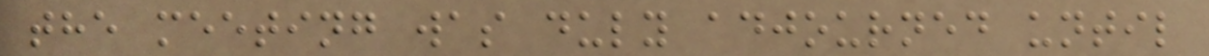the meeting was duly adjourned until
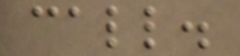call.
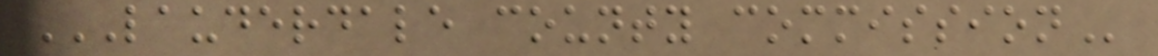LAUDERDALE COUNTY COMMISSION
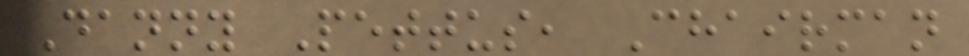Danny Pettus, Chairman
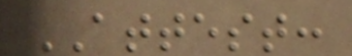ATTEST:
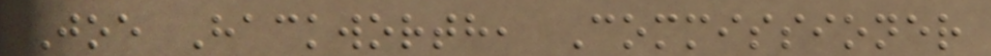Joe Hackworth, Commissioner
